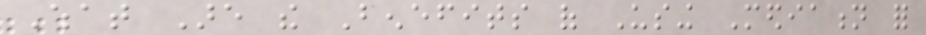What Are the Benefits of Using Mediation for
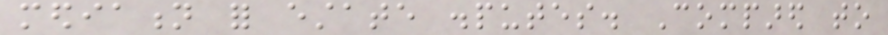mediation for estate disputes. Compared to
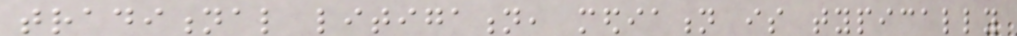traditional litigation, mediation is typically
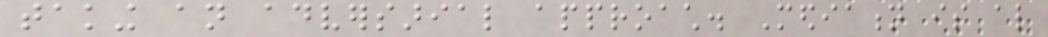taking an adversarial approach. Mediation is also
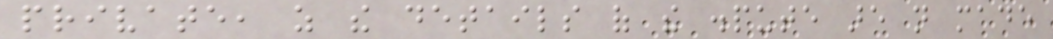private, as the details of the dispute are not made
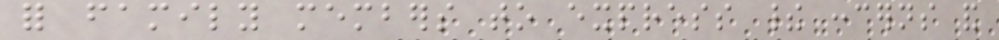for family members to express their concerns and
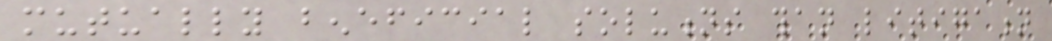mutually beneficial solutions than litigation
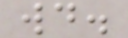would.
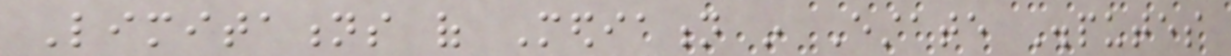Limitations of Mediation in Estate Disputes
